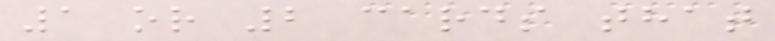1 or 2 cards that
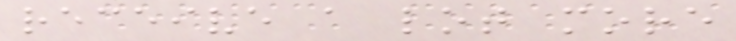receive a lot more
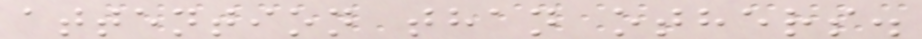attention than others.
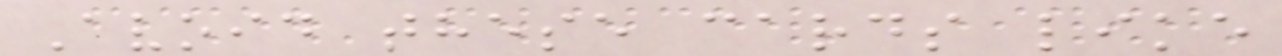Avoid these cards like
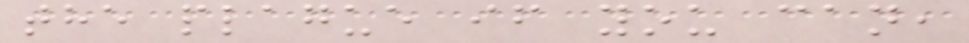the plague if you can,
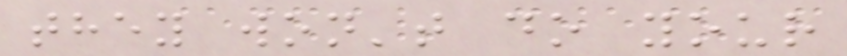they won't do your
